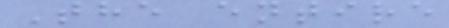The entire
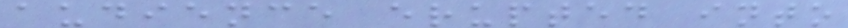audience erupted into
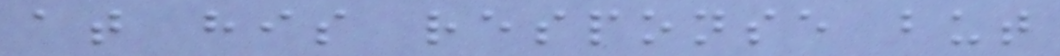at his response but
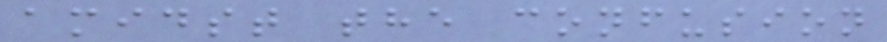amidst the confusion
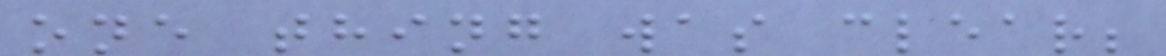one thing was clear;
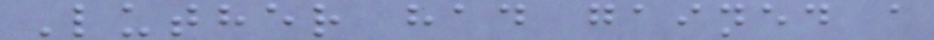Luther had gained a
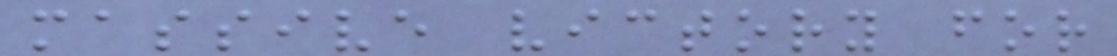massive victory for
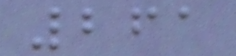261
